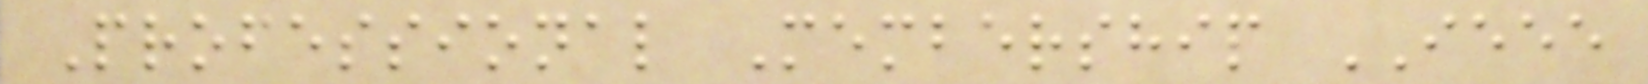Professional Membership IEEE
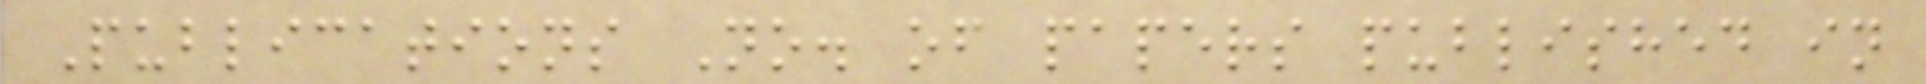Publications No. of papers published in
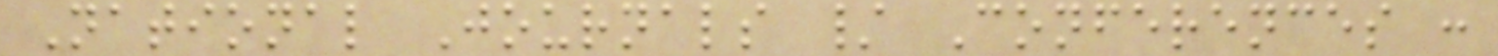National Journals / Conferences :
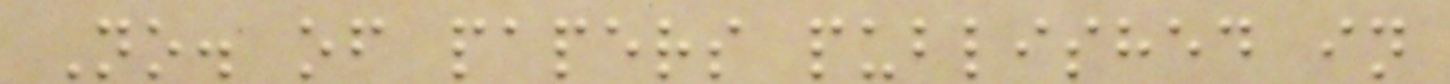No. of papers published in
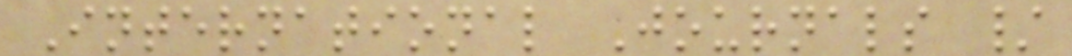International Journals /
